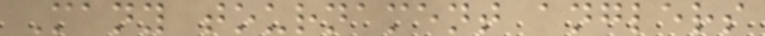Many tournament anglers
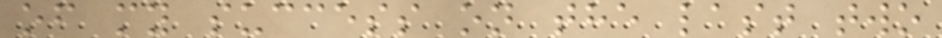of my success on the last two
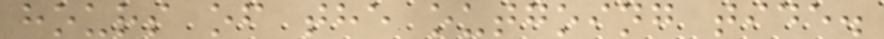hours of the outgoing tide.
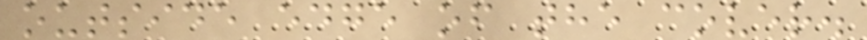outside edge of the cover.
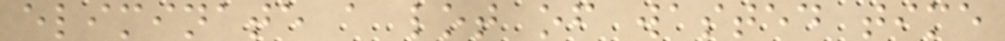eliminate a lot of wasted time
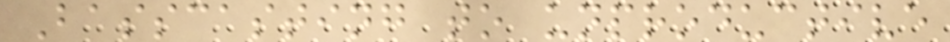Basscasting to unproductive
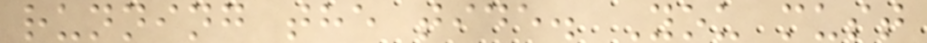running the tide. You must
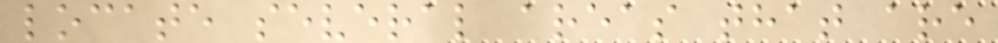locate several areas that are
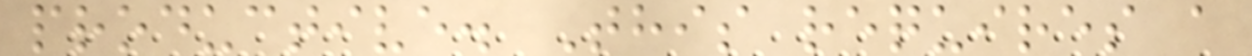productive. This requires a
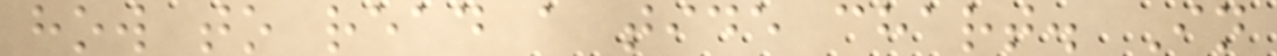how to read a tide chart. In
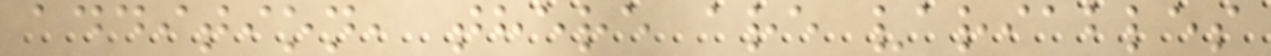addition, there are variables
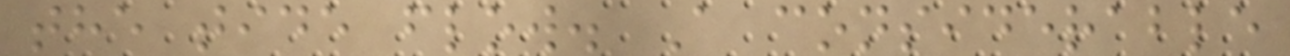the tide flow. A considerable
